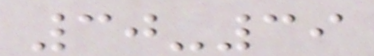30-39
